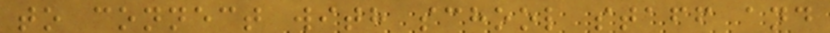to connect with school staff and
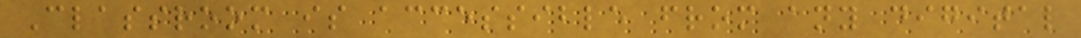Classroom is accessible from any digital
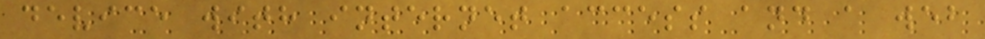device with internet access and a web
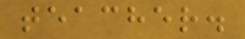teacher.
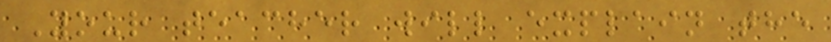Your teacher will explain the
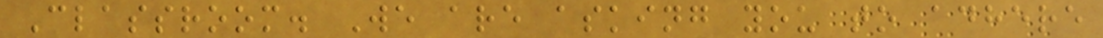Classroom. We are asking you to adhere
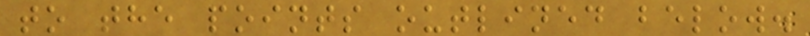to the points outlined below.
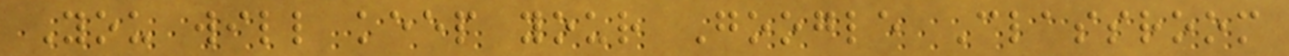You will keep your Google Classroom
